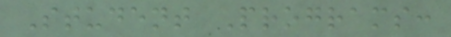Student Programs:
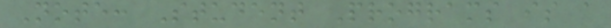Note: Student Programs is a
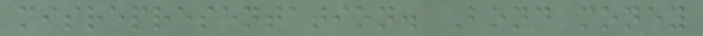misrepresentation. Bond money
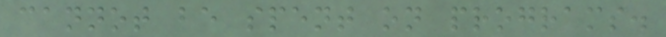cannot be spent on programs.
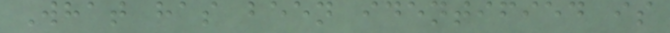What has been identified is
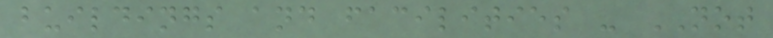buildings and facilities - NOT
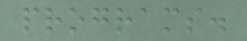programs.
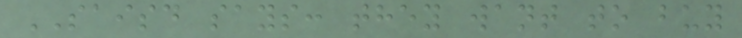SAISD says: they want to buy
